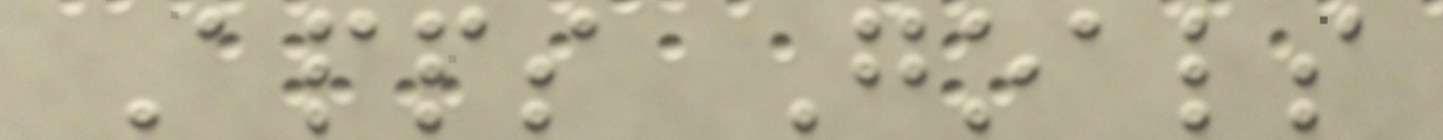Apps Goals
